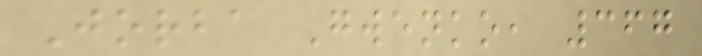Jorba Gwenko, 367
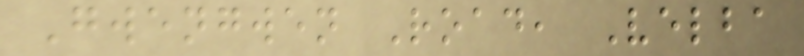Gwengwen Road, Velba
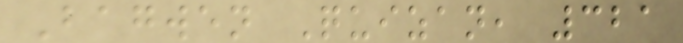Bagwen Quizan, 321
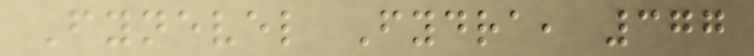Fynevel Fydra, 377
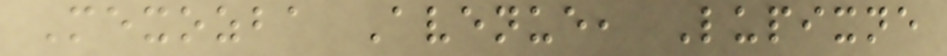Mexozba Avenue, Lupixne
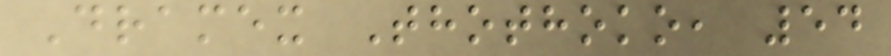Dramex Thothoko, 54
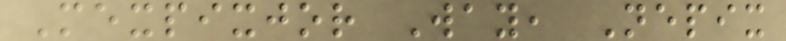Mexpixjor Way, Nepix
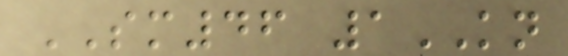SM46 1KN
